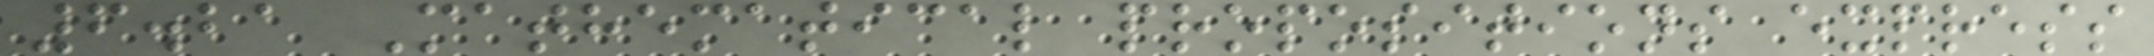6.21 Mathematical propositions express
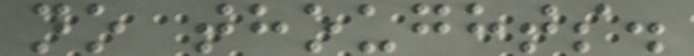no thoughts.
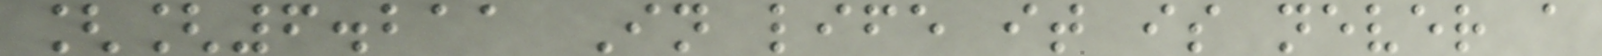[[6.211 In life it is never a
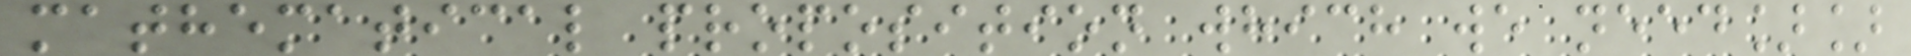mathematical proposition which we need]]
